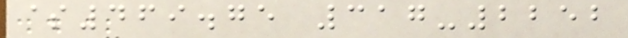$469.75 317-2252
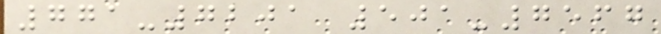771-7201 501-7567
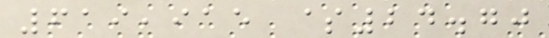619,915 $24.70
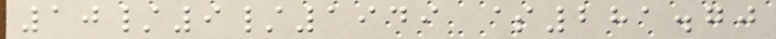10/9/1949 $281.70
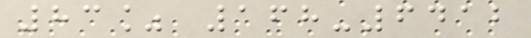83% 168-6412
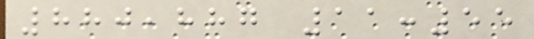880,887 11:55
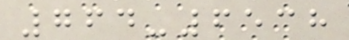764-6538
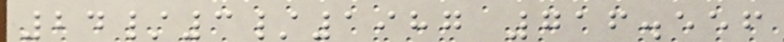24/3/1987 716.556
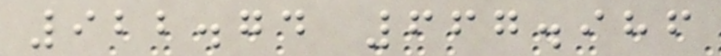922.74 667.986
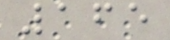165
